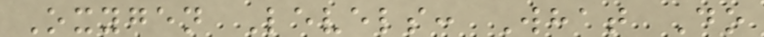Oxygen Levels: What Do
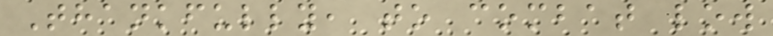Thankfully, to combat low
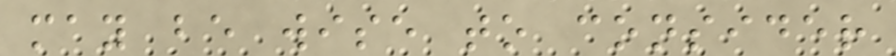may be wise to consider
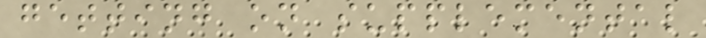getting on supplemental
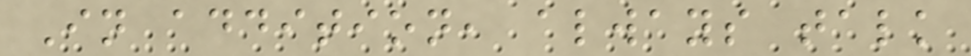In addition, always talk
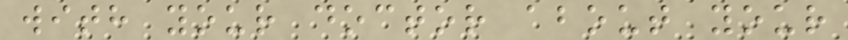with your doctor about your
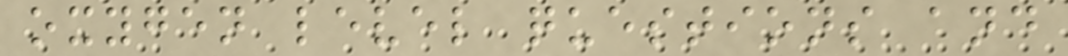oxygen level questions and
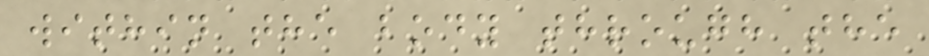within the body through the
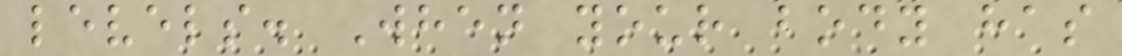levels. When your body has
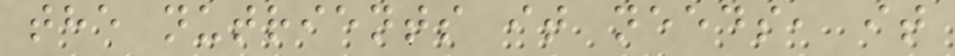the nutrients it needs, it
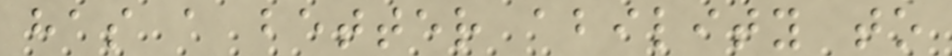has a better ability to
